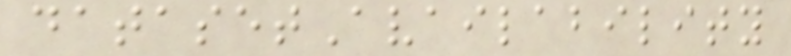datasetAvailability
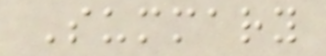Summary
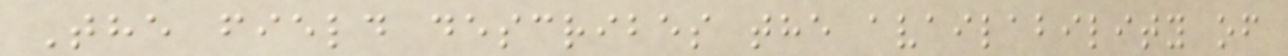The field describes the availability of
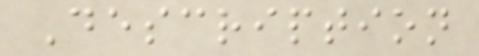Description
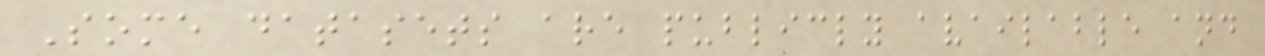Some datasets are publicly available and
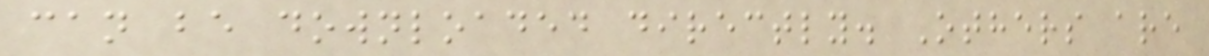can be downloaded directly. Others are
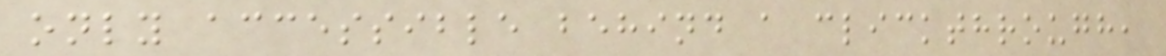only accessible behind a clickthrough,
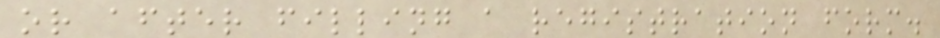or after filling a registration form.
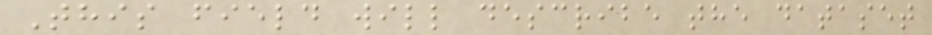This field will describe the dataset
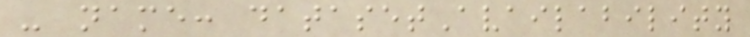- name: datasetAvailability
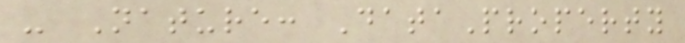- Nature: DataProperty
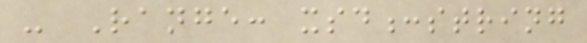- Range: xsd:string
